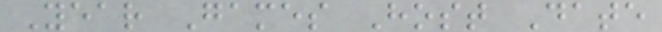Year Games Host Date
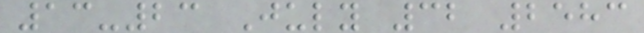13-23 July 32 2583
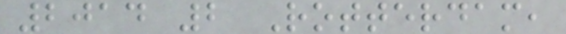2014 2 Rotterdam,
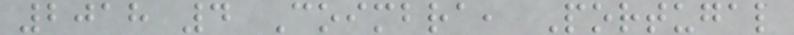2018 4 Coimbra, Portugal
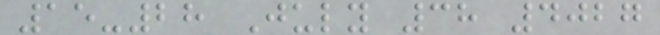15-28 July 38 4027
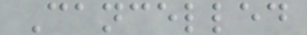Cancelled
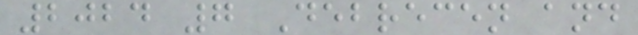2024 7 Debrecen and
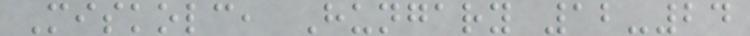Miskolc, Hungary 12-24
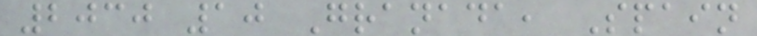2030 10 Granada, Spain
